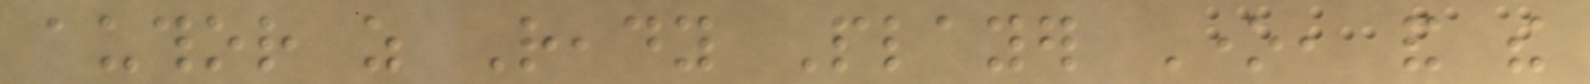author as Ready Player One, and the
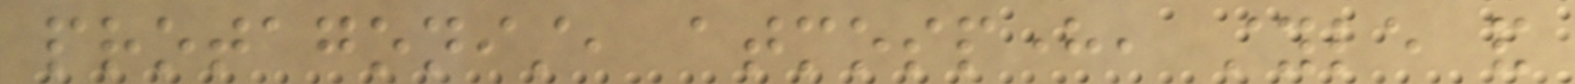protagonist, atmosphere, style and
